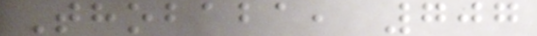Thobaba, 707
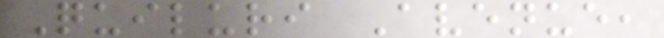Quiluri Avenue,
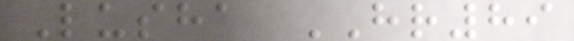Lusha HR89
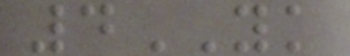4YK
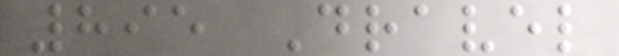895 Dravel
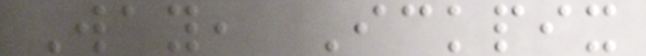Way, Ickpix
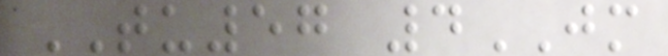TU57 4JM
